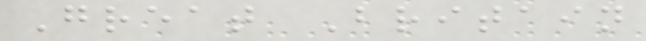Great Britain
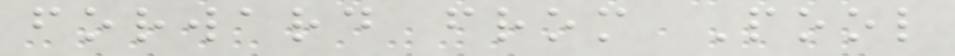forward from Pool
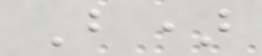B)
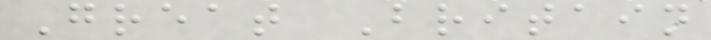Great Britain
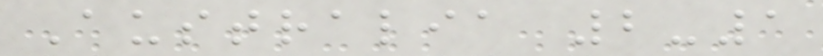Australia 2-1
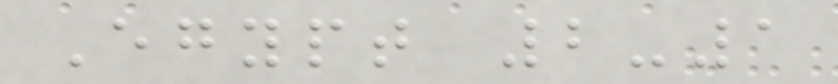Egypt 2-1
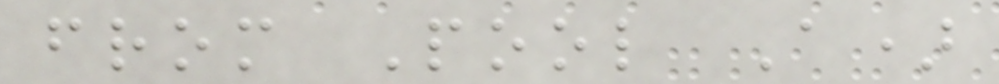from Pool A)
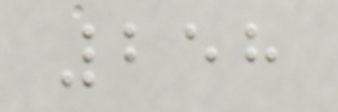258
